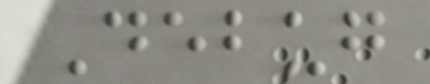Debug
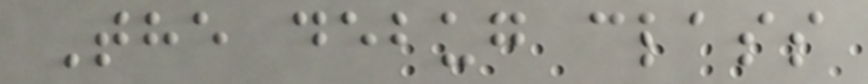The debug class
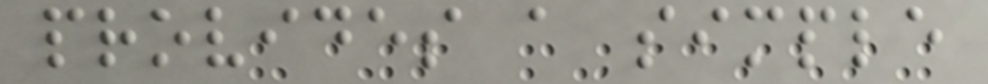provides a simple
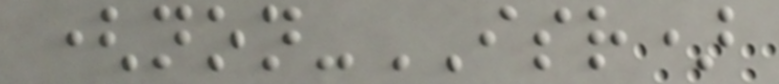(non-ISR)
